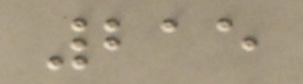215
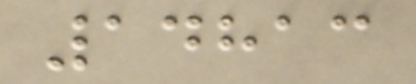14813
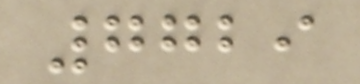7729
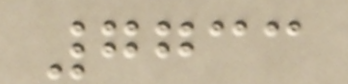7733
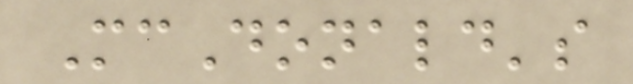McDonald's
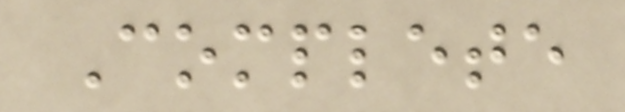Complete
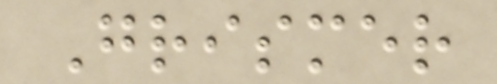Grismer
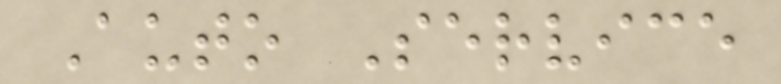Auto Service
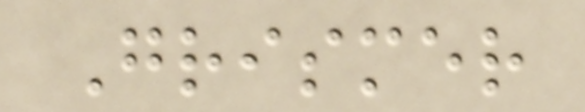Grismer
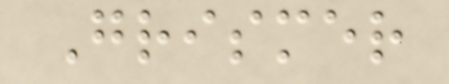Grismer
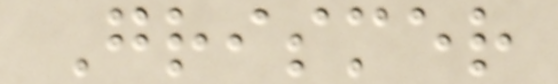Grismer
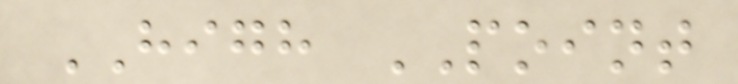HIGH POINT
